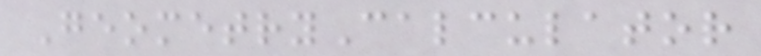GeometryCalculator
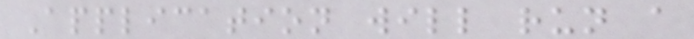Application will run a
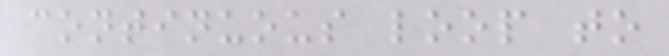continuous loop to
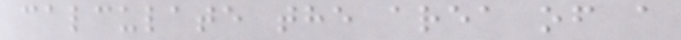calculate the area of a
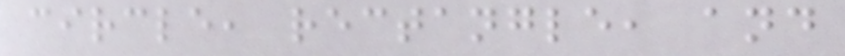circle, rectangle, and
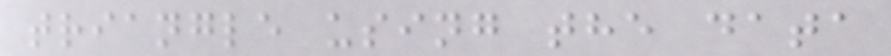triangle using the data
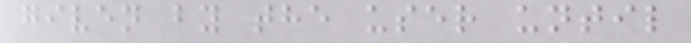given by the user until
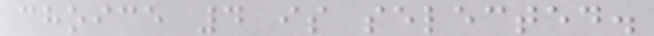choice 4 is selected.
